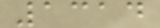1314
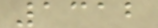1312
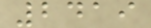2419
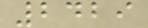2429
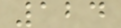124
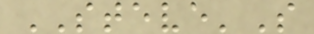STEVE'S
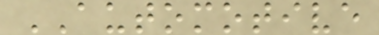AUTOMOTIVE
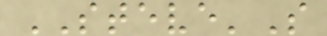STEVE'S
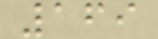169
